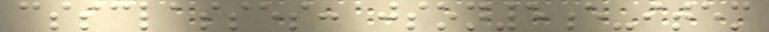cssclasses: json5e-item
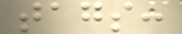tags:
